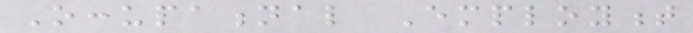Occupational Employment
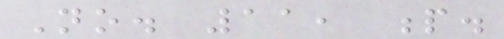No. 11, p.
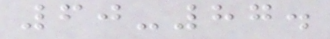60-87.
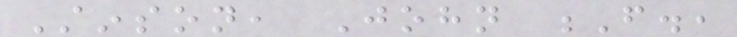Stinson, John F.,
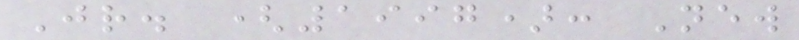Jr. (1997): New
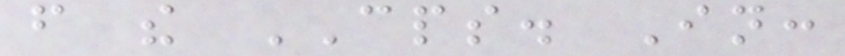from the CPS. In:
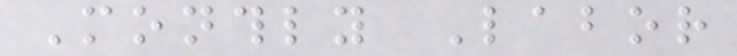Monthly Labor
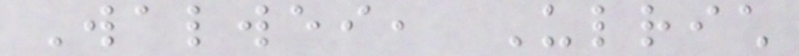Walwei, Ulrich
